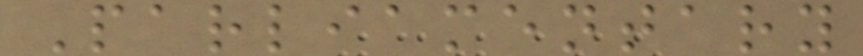Parliamentary
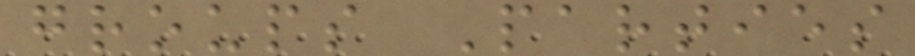groups Parties
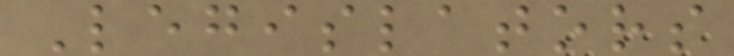Legislators
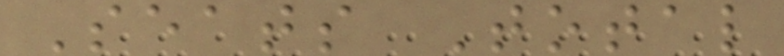Seats Total
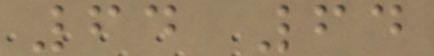64 64
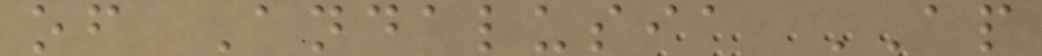of Andalusia AP
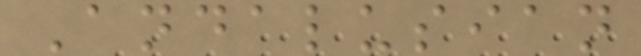Andalusian
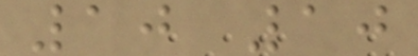10 10
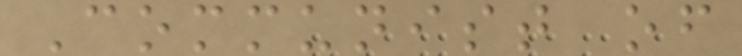Communist of
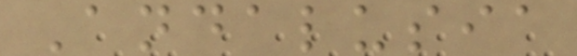Andalusia
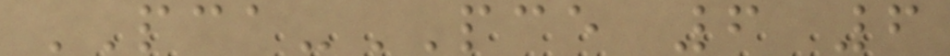PCA-PCE 6 6
